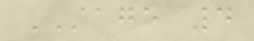STAGE 4
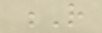R
